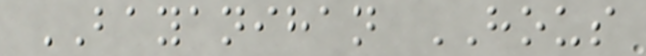BAYANIHAN HOUS
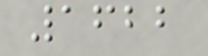1622
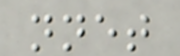nnet
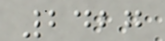2427
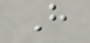H
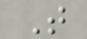T
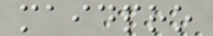maidpro
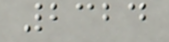2324
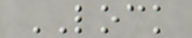LOCK
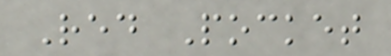Red Pocket
